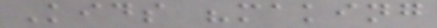Kids "making
